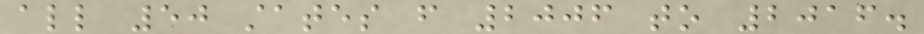all 50 states from 2006 to 2016.
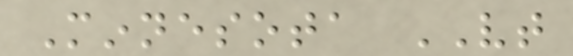Minnesota VT
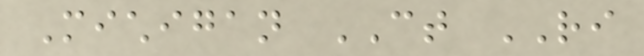Michigan CT RI
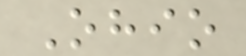Ohio
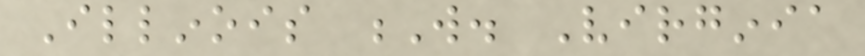Illinois W. Virginia
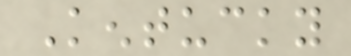Kentucky
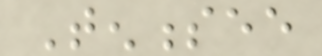Tennessee
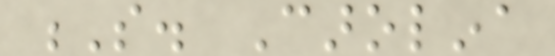S. Carolina
